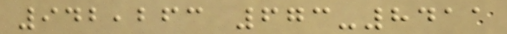942,263 673-8411
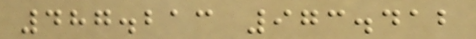487.213 973.412
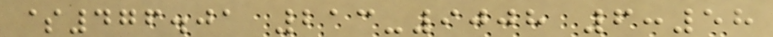$476.01 213-9008 6:58
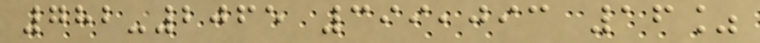782-2065 399,093 16%
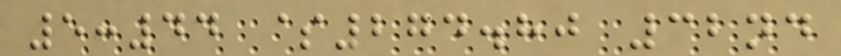5:44 $274.80 32nd
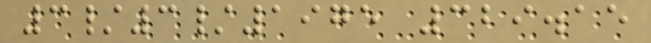3/3/1975 329.15
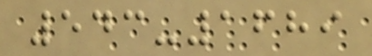543-1689
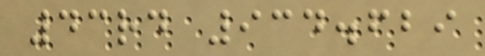43rd 934.629
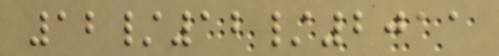12/12/2011
